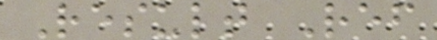Result Ref
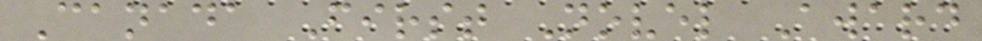Canada First Novel Award
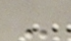-
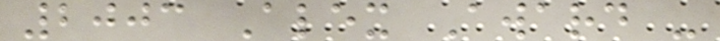2003 Alex Award -
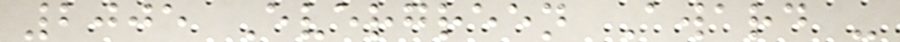2005 Evergreen Award -
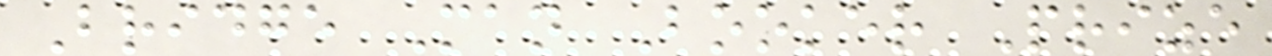Bridge Man Booker Prize
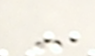-
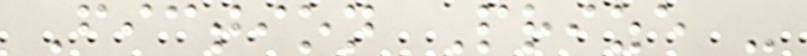Fiction Prize -
